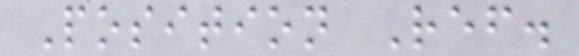Position Ref.
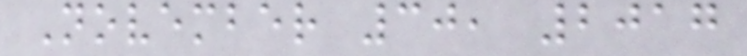November 30, 2017
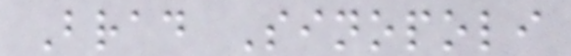Brad Sinopoli
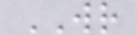WR
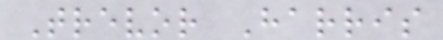Trevor Harris
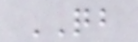QB
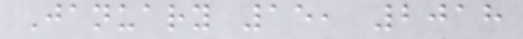January 15, 2018
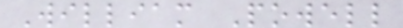William Powell
